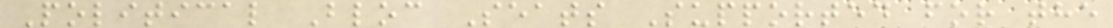Political Bloc Seats Supported for the
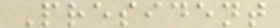President
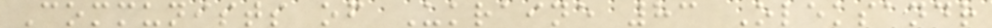Communists of Ukraine 83 Oleksandr
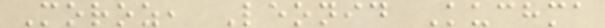Moroz, Leonid Kuchma
